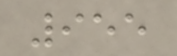955
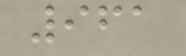961
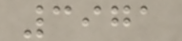3971
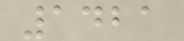1421
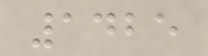1425
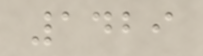1429
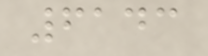6143
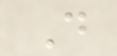D
